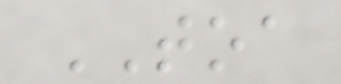TOA
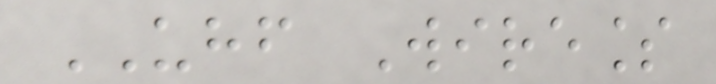UHF Wireless
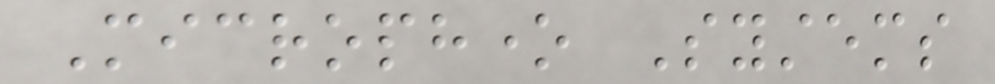Microphone Systems
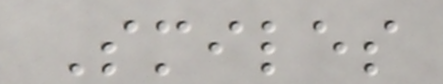Smiles
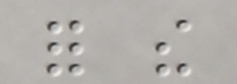for the
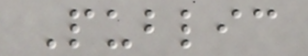Public
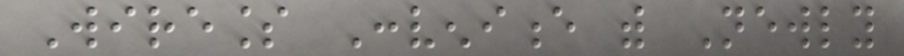Wireless Convenience with Newly
